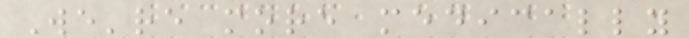We're more medically
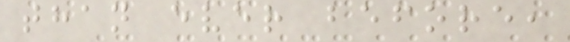than ever before,
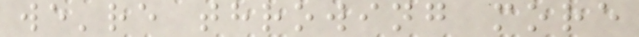we're throwing more
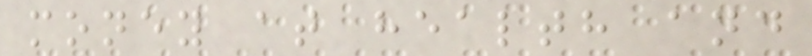money at health and
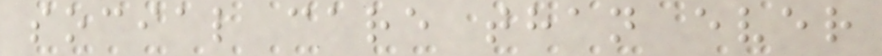social care than ever
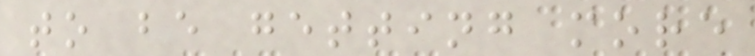to be getting more
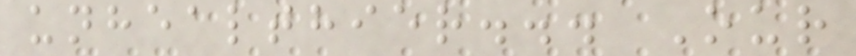unhealthier... Our
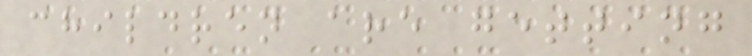children are getting
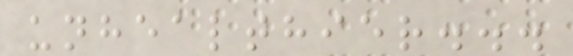unhealthier...
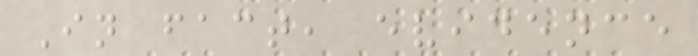In fact, evidence
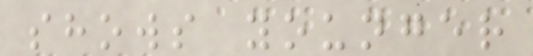shows younger
